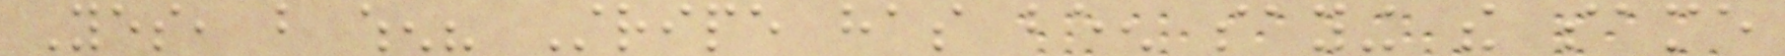Yes, but when? Stripe has been saying the same
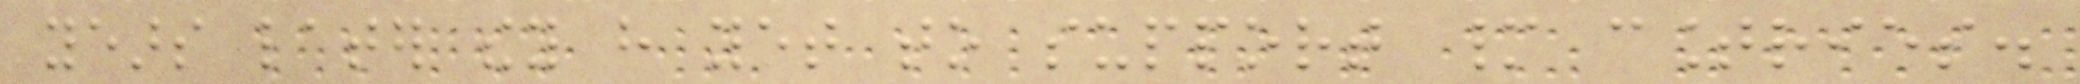years later they have yet to support many countries.
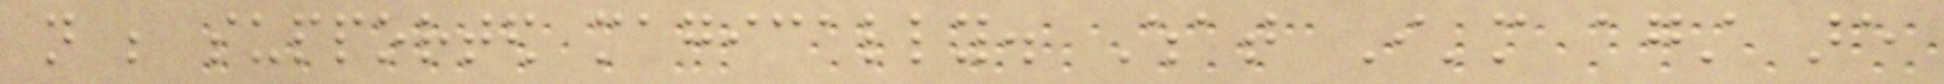not be supported magically. What I'm against are
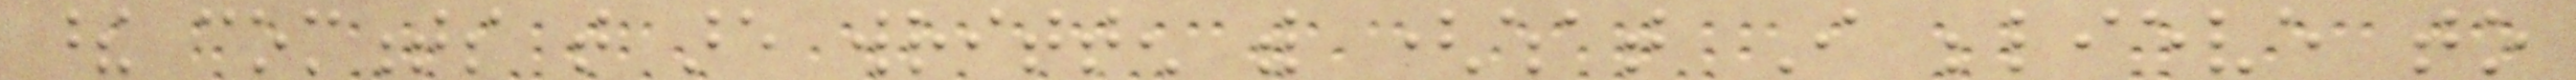these comments that are written with (what I believe to
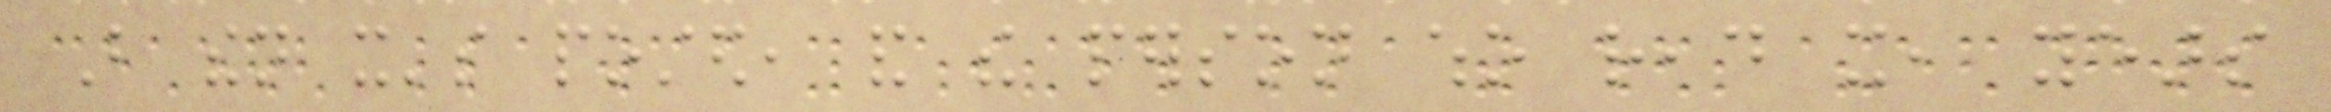But then it's posted, and the person who read it, years
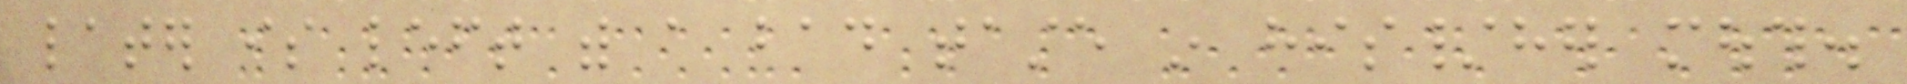later is left with a bad taste in his/her mouth.
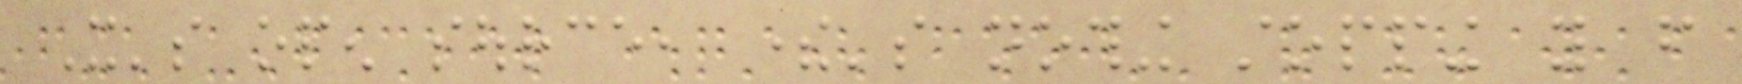It's open source, there's nothing stopping you from
